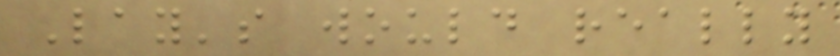Lay's would really
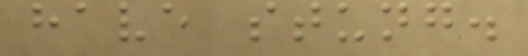have stung.
